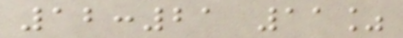12:21 11%
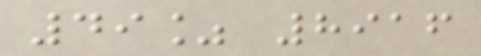49% 8916
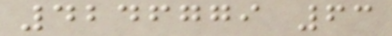4246779 63
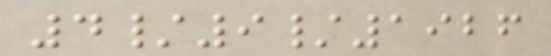4/9/1926
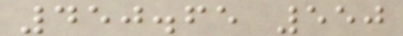450.65 550
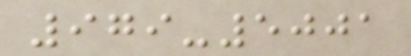979-5001
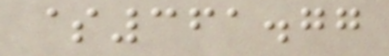$361.77
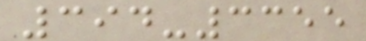394-3355
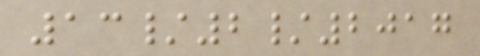13/2/2017
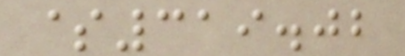$319.02
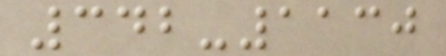342-1130
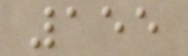155
